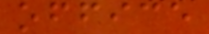office
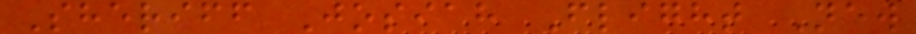Sheriff Josiah Flight New
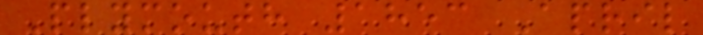Plymouth 1853 April
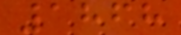1868
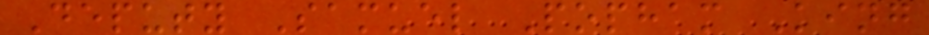Deputy Samuel Popham King
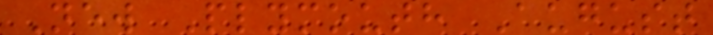New Plymouth August
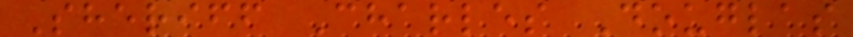Sheriff Charles Douglas
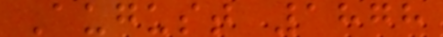August 1878
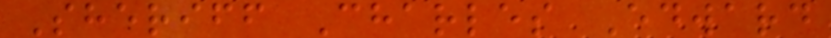Sheriff Charles Edward
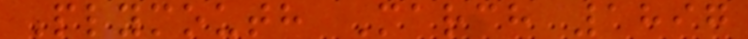Plymouth March 1897
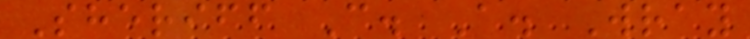Sheriff C. A. Wray
